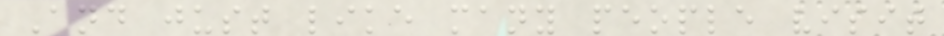And just like many people visit
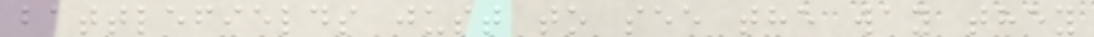battlefields just to see the way they
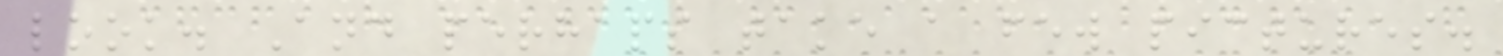look. And perhaps take a few pictures.
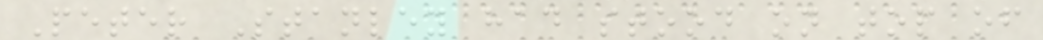Peter Stanley had stood on top of
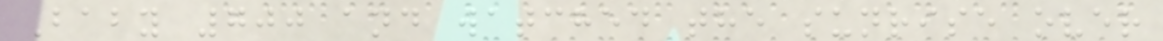Baby 700 and watched the sunrise over
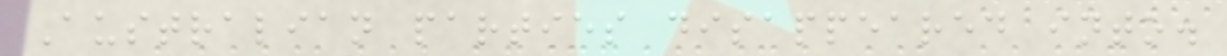Australian parties disappeared into.
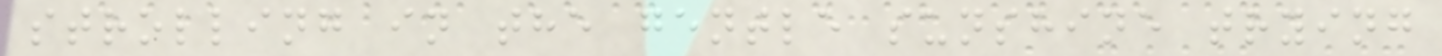strolling in the gentle sunshine trying
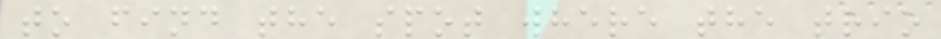to find the spot where the trio
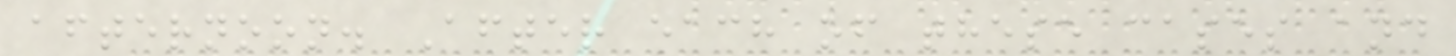afternoon. After each of these cases and
